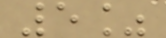5%
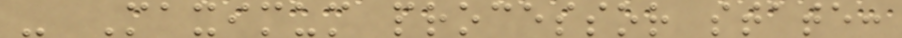- Maximum processor state:
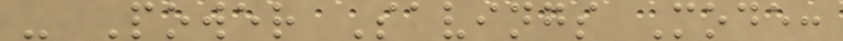- Power Savings Mode:
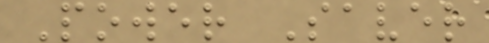Power Saver
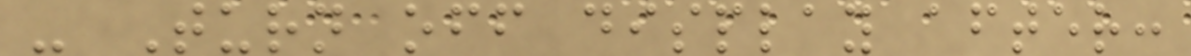- Turn off display after:
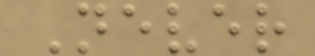Never
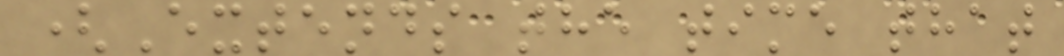(Extends the time that
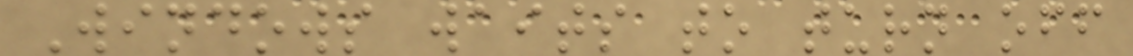Windows waits to turn off
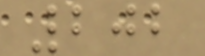202
